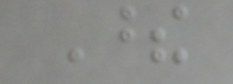These
